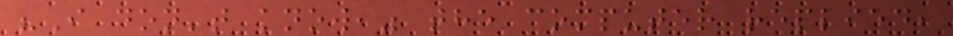"I don't know," the computer replied,
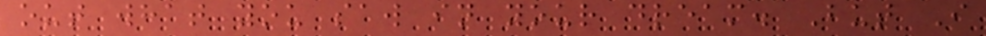out what you saw in your dream. But I
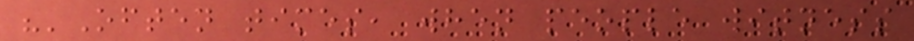"'Often times, when people witness
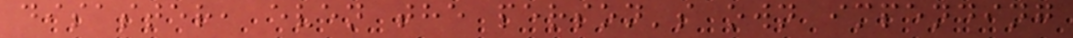disaster, even the person's own impending
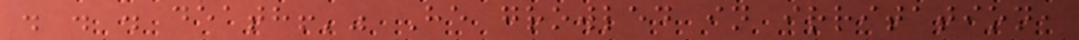. . . death!'" He growled in irritation,
